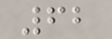62
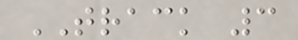TRACK 3
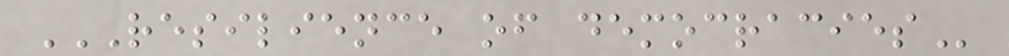RESILIENCE OF DEMOCRACIES
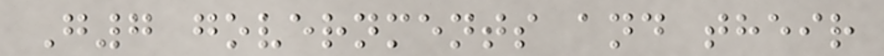G7 governments and their
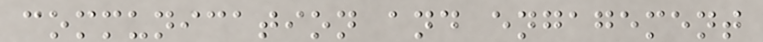communication and engagement
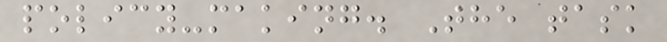policy-making. The task
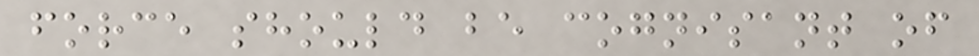force should be cognisant of
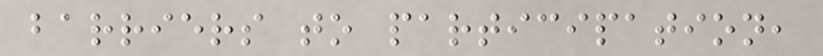barriers to participation,
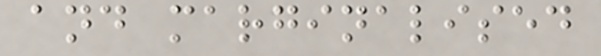and marginalised
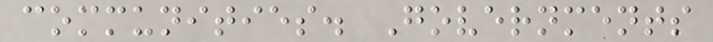communities. Governments
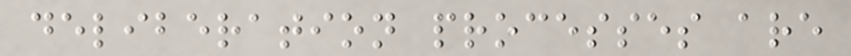deliberation processes are
